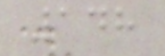148
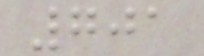701
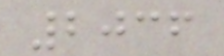2036
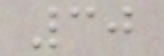30
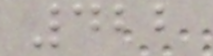422
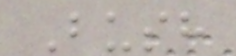Bush
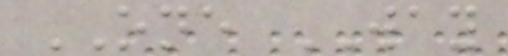ONE WAY
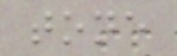tone
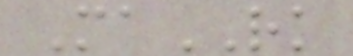MaRK
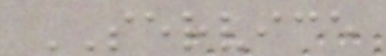SERVICE
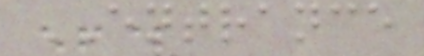ENTRANCE
